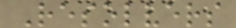Resolvers
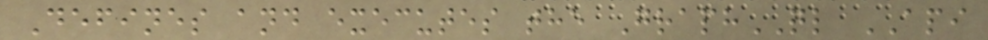Defines and executes the GraphQL API
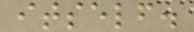itself.
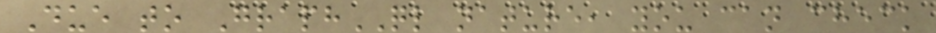Due to GraphQL nature, you can check
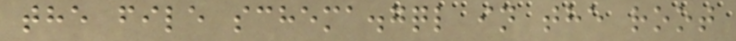the file schema.gql in the root
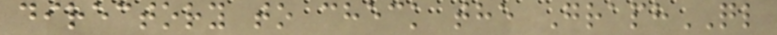directory to check the GraphQL
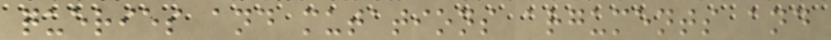queries and mutations arguments and
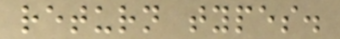return types.
